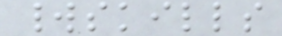worldskills
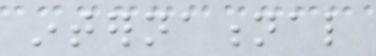international
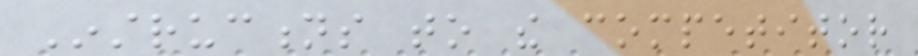Instructions to the competitor
